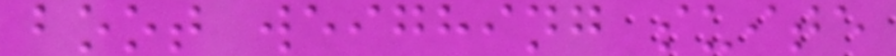boot weighing suite
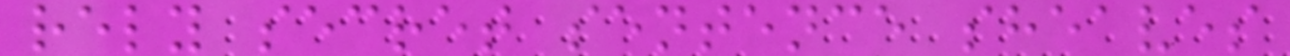rely secret sentence sheaves
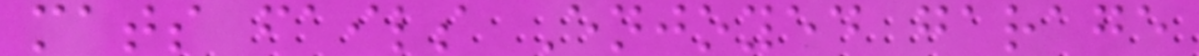mats fails Enjoyed garage
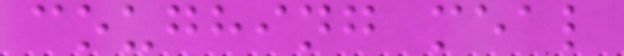coughing meal
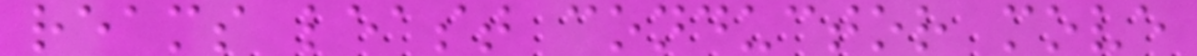reams least conductor move
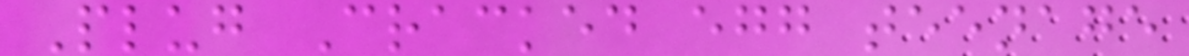Plug Cracked egg teenage
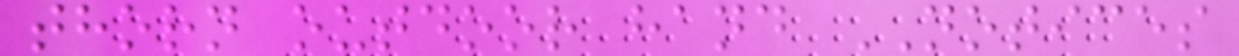thorn outdoor hand NOTICES
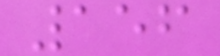156
